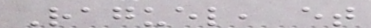Raguel, et
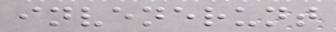invenerunt
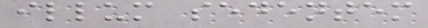illum sedentem
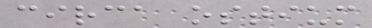circa ostium
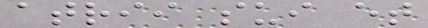atrii sui et
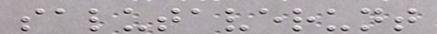salutaverunt
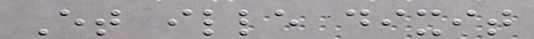Et ille dixit
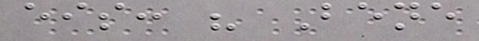eis: " Bene
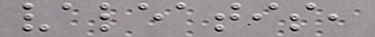valeatis,
